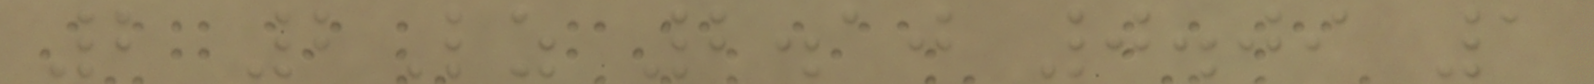2 2Lz 2.10 0.09 1
